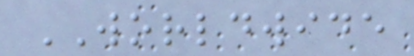WORLDWIDE
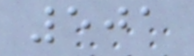501
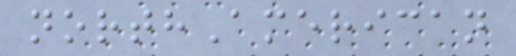northAmerican
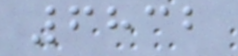6832
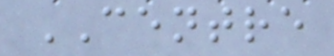CENTRE
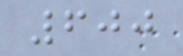600
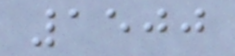1500
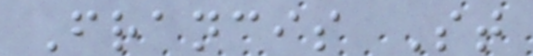Francis St
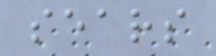sears
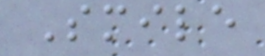Smile
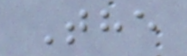The
